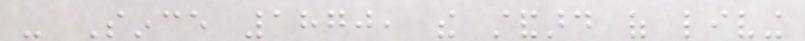- Since 1870, the standard of living
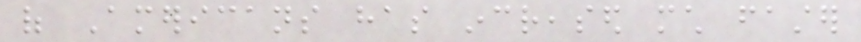of Americans has increased much faster
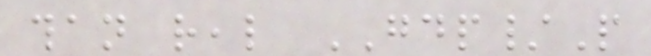than real GDP/P
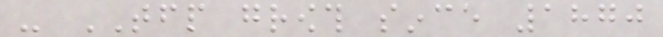- TFP growth since 1870
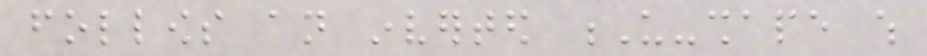follows an inverted U-shape which
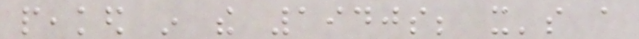peaked in the 1940s; it's a
